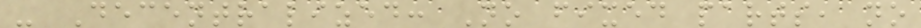- Decentralized: No fixed parts, no
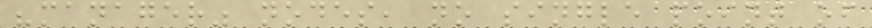"manager" nodes, no single point of
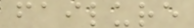failure
